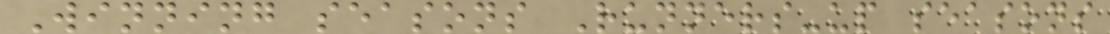Winning seasons Runners-up seasons
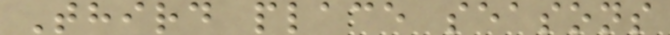Third place seasons
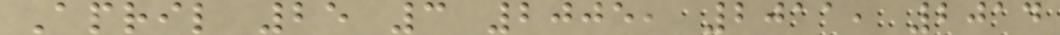April 25 3 2005, 2011, 2014
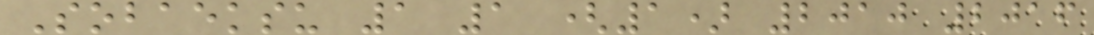Sobaeksu 1 1 (1) 2010 2016
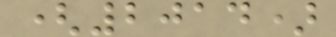(2014)
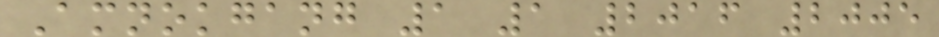Amnokgang 1 1 2016 2005
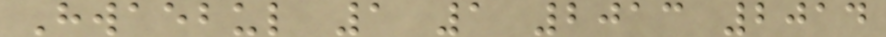Hwaebul 1 1 2013 2014
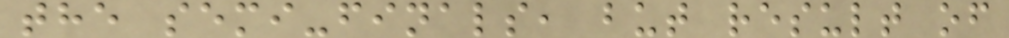the semi-finals, but result of
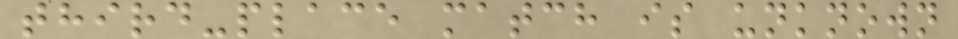third-place match is unknown
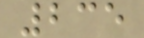235
